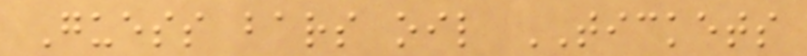Guess bars oil TICKETS
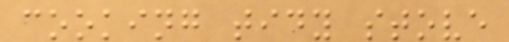cooking tidy stove
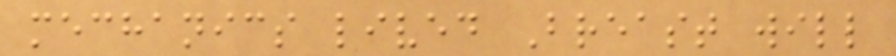mechanics lived Breast will
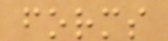forms
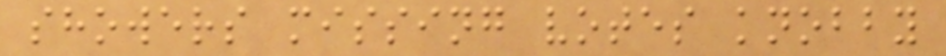showers missing votes knobby
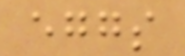eggs
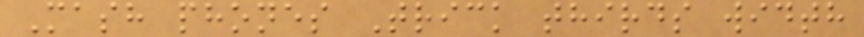Mash phones Trick thirds width
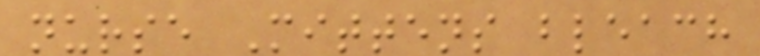nurse Mittens bleach
